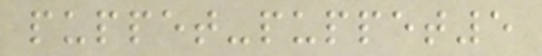puppet-puppet5
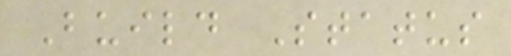Build Status
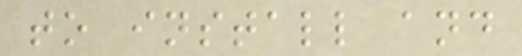to install and
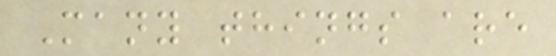Many things are
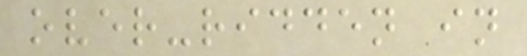over-ridden in
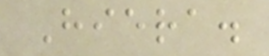Hiera.
